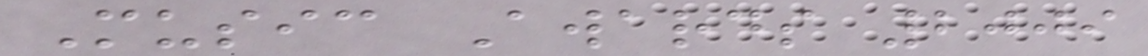Music Awards 2009
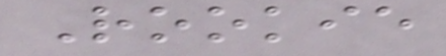Rookie
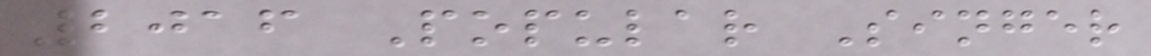2016 Popular Singer
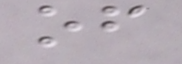of
